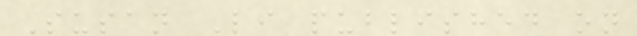Susan Li published on
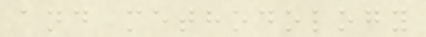and methodology
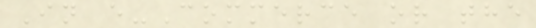In e-Commerce or the
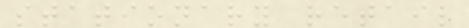stationary retail
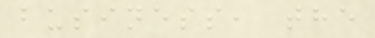business, the
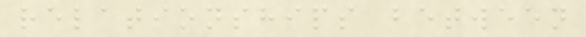relationships between
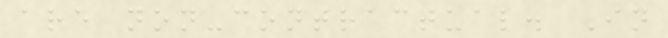are non-contractual. In
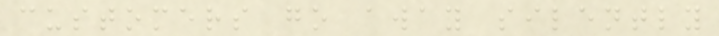customers go away silently
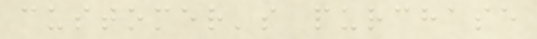customer's purchase
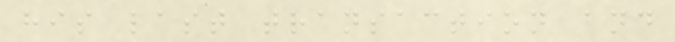his last transaction and
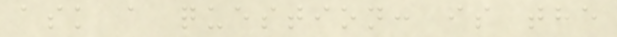ask a question: is the
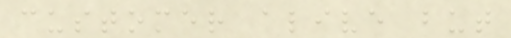customer alive but
